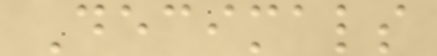Decimals
